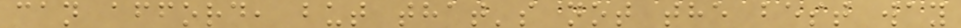can afford, but that's not the best way
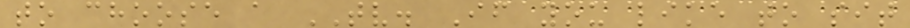to choose a TV. If you like to sit
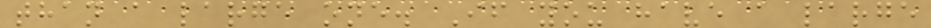than a large one. If you have a large
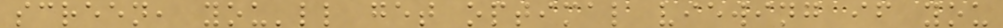screen, you'll get optimal viewing if you
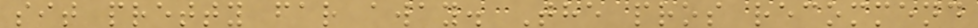sit pretty far away. The pros recommend
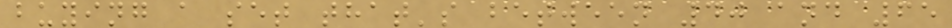buying a set that's between 40 and 65
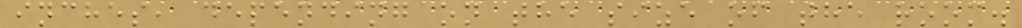inches, depending on the size of the room.
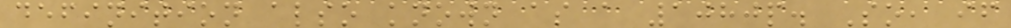definition also known as a 1080p. So, if
